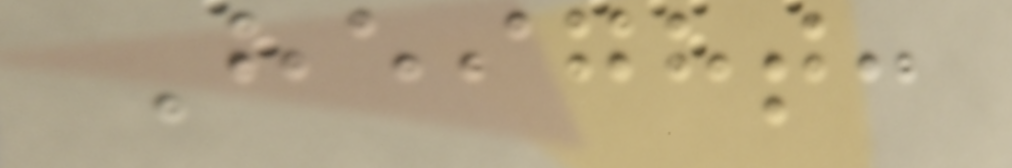Height:
